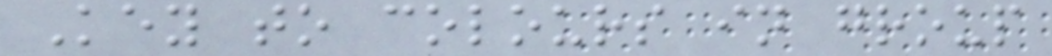Key to colours in group
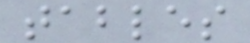tables
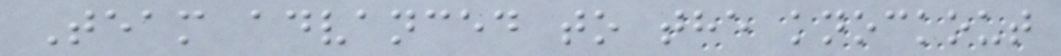Team advanced to the knockout
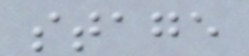stage
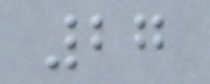27
